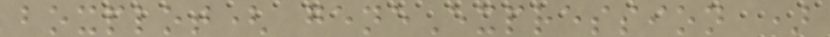boxplot( geneExpression )
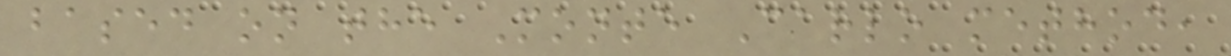based on the Monte Carlo method,
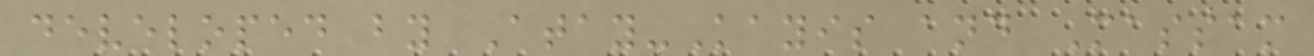developed by Atay-Kayis and Massam
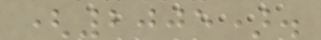(2005).
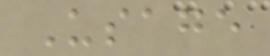Usage
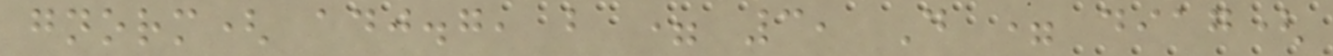gnorm( adj.g, b = 3, D = diag(
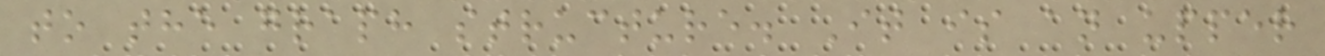to the graph structure. It is an upper
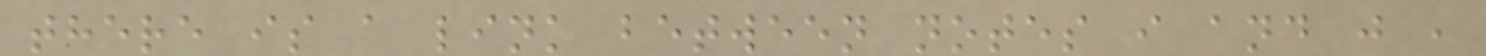there is a link between notes i and j ,
